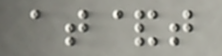at&t
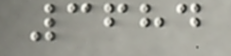3684
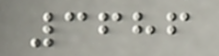3686
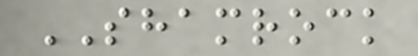SHAMROCK
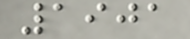1901
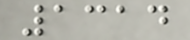1314
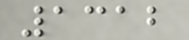1312
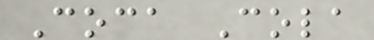Coca Cola
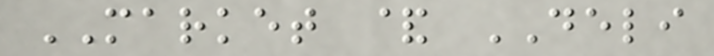MARKET & DELI
